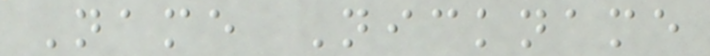Name Nickname
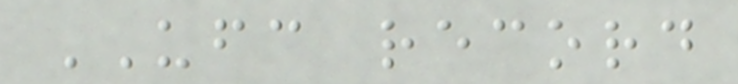UFC record
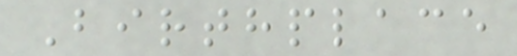Birthplace
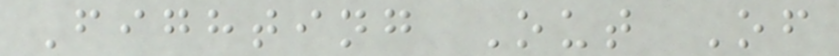Fighting Out Of
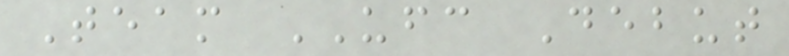Team UFC Debut
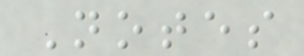Notes
